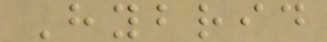Hybrid
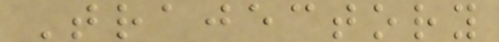Trajectory
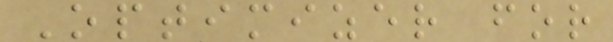Optimizer for
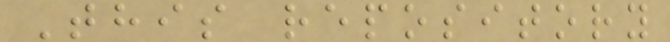This repository
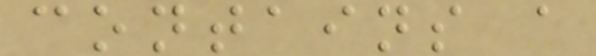contains a
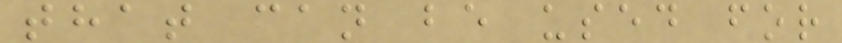that can be used for
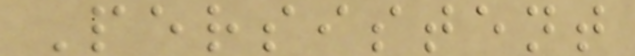Persistent
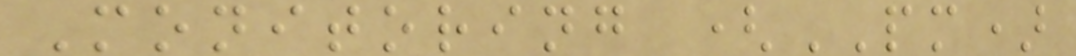Monitoring (PM)
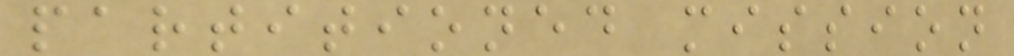partitioned mission
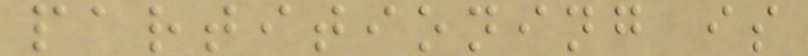partitioning is
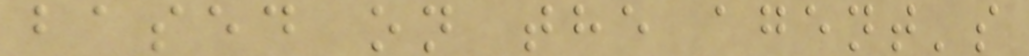based on the agent's
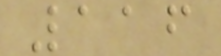116
